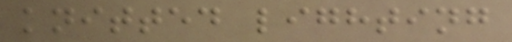knitted lighting
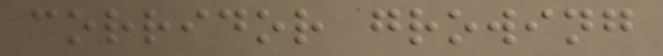corridor growing
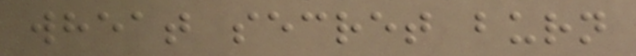wheat secret burn
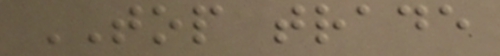TOP trade
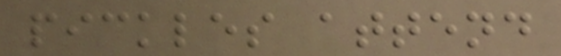pickles attend
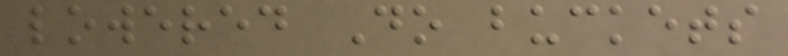lowered Do buckets
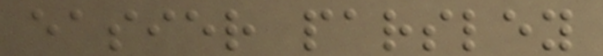easier parsley
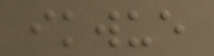ikwue
